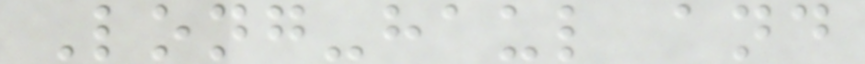Long-haul and
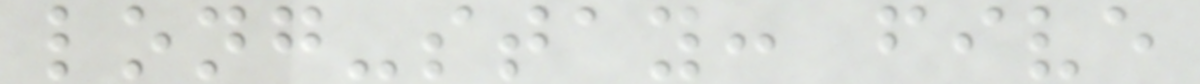long-stay: five
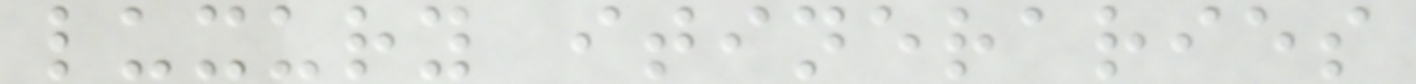luxury itineraries
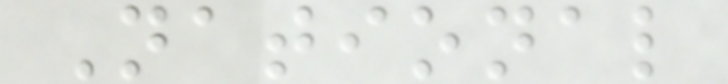National
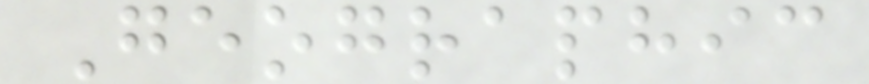Geographic
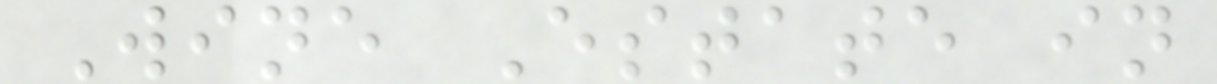Wine Estate in
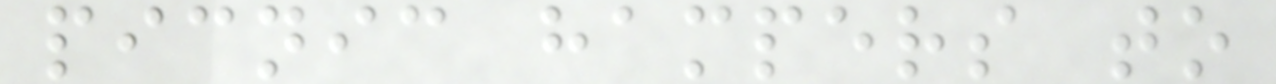picnic hampers to
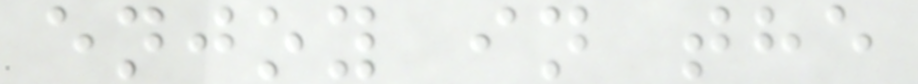enjoy in the
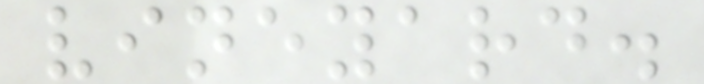vineyard.
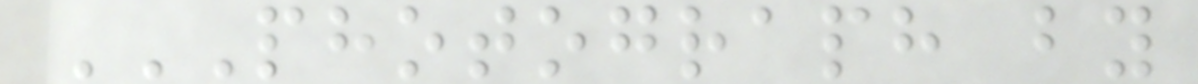PHOTOGRAPH BY
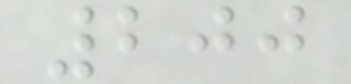200
